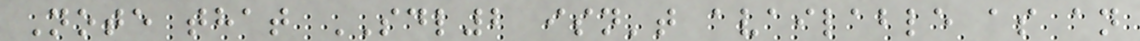Note that SDL2 isn't available as an
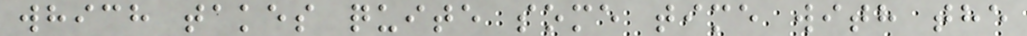which takes quite some time with the
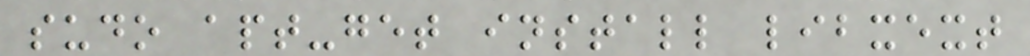sudo apt-get install libxext
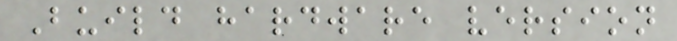Build hardware version
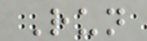Run
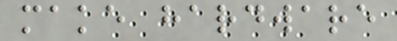make hardware
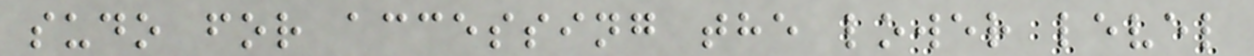sudo for accessing the lower level
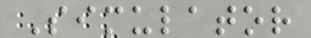Simulator
